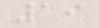19
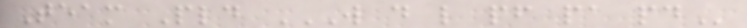Team Pld W D L PF PA PD
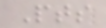Pts
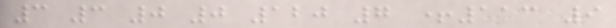3 3 0 0 120 7 +113 9
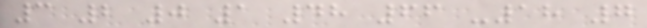3 2 0 1 48 66 -18 7
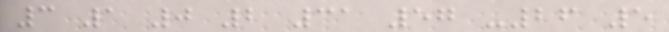3 1 0 2 31 57 -26 5
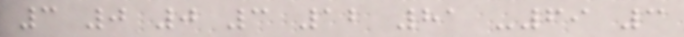3 0 0 3 12 81 -69 3
